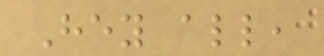Hey all,
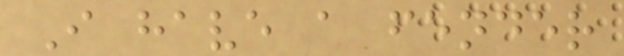I have a fender
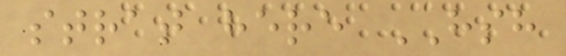strat here HSH
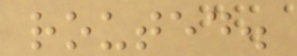routed.
